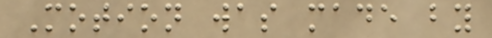Motion was made by
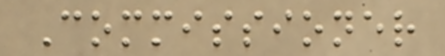Commissioner
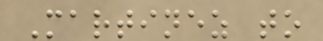Martinez to
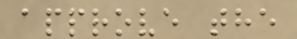approve the
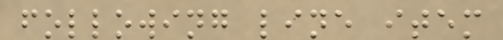following line item
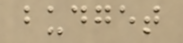budget
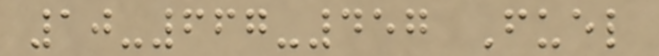10-667-457 Fuel
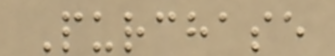Purchase
